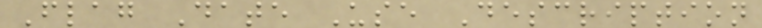Flag Date Use Description
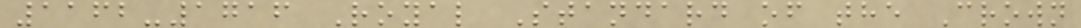1162-1716 Royal Standard of the Crown
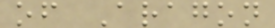of Aragon
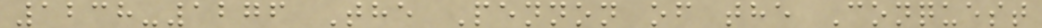1238-1276 The Pennon of the Conquest
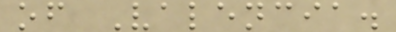of Valencia.
